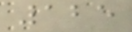125
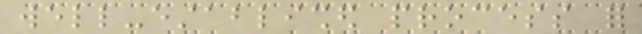well-established process for
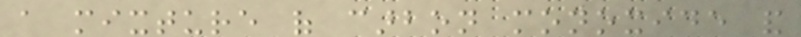a mixture of carbon monoxide and
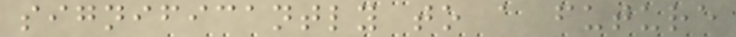significantly to a future
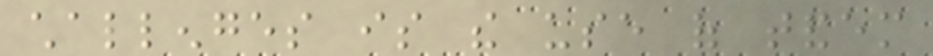challenges is the use of tandem
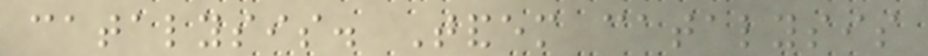catalysis. Tandem catalysis
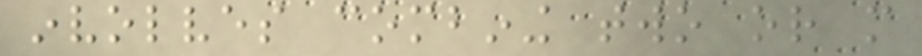involves combining two or more
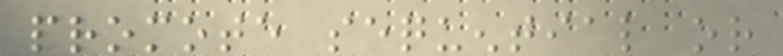promote sequential or
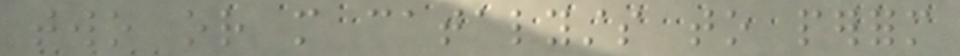two or more catalysts to perform
